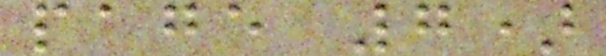page 7)
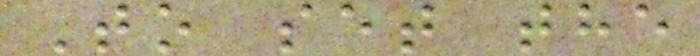To set the
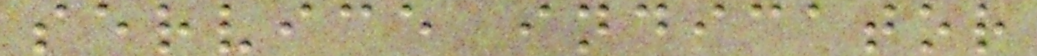service indicator
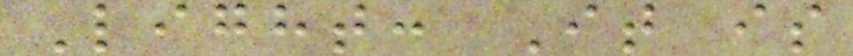Light: It is
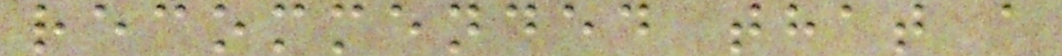recommended that a
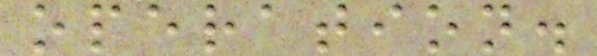operation.
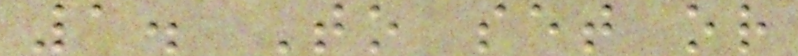1. To set or
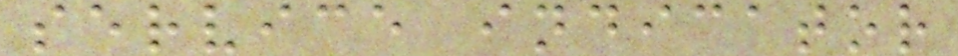service indicator
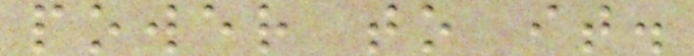power to it.
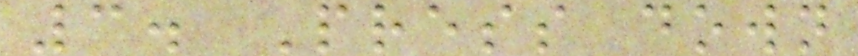3. Press down
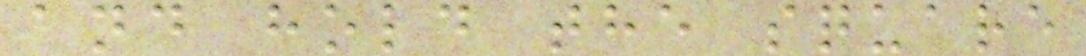and hold the square
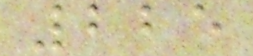225
